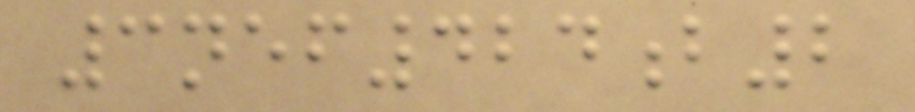3nef424b2
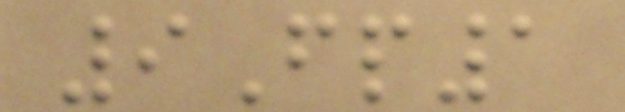9Fp1
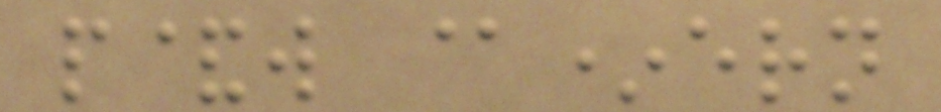p&w @*ern
